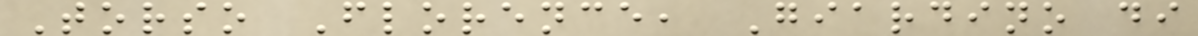Torso Florence, Giardino di
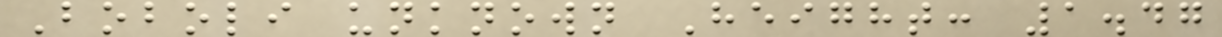Boboli unknown Height: 1.47
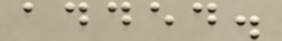added.
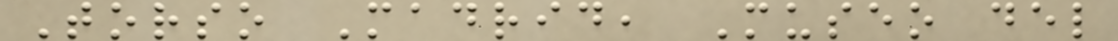Torso Madrid, Museo del
